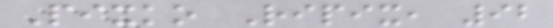Pixko Ripix, 92
